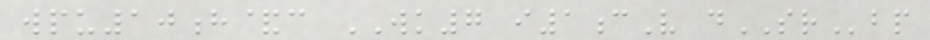wpu10h&c WK7 i1cV dSRbp
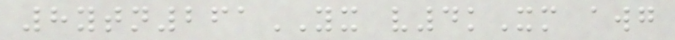8ytn261YX v4kXm awg
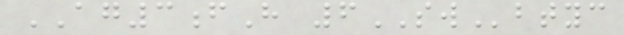AG3fH 6SWbtyc
